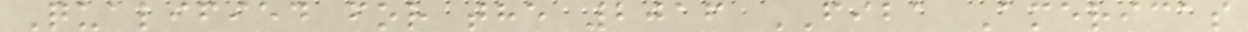Qualified for the 2016 FIBA Americas
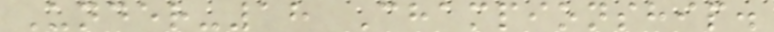Under-18 Championship.
